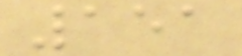151
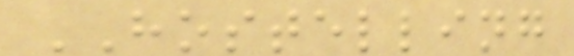HOSTELLING
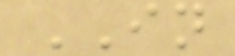IN
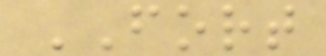FORT
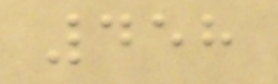458
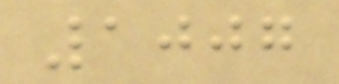1007
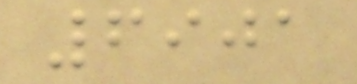6901
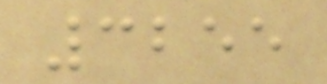3255
